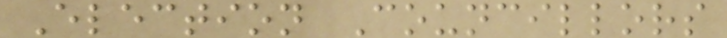Election Councillors
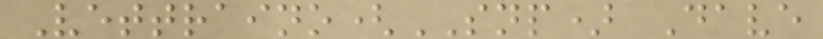Vettraino(SNP) Dave
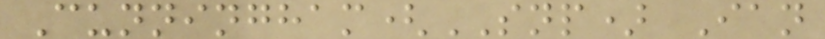Cunningham(SNP) Ian
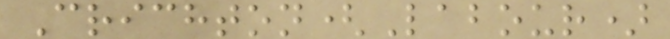Crichton(Labour)
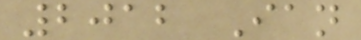2012 Ian
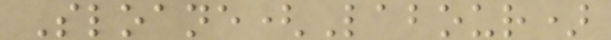Sloane(Labour)
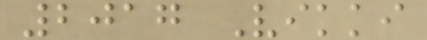2017 Vikki
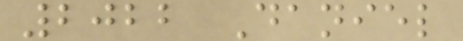2022 Daniel
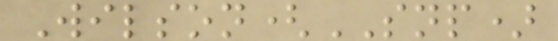Wilson(SNP)
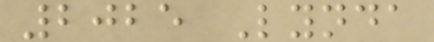2025 Lynda
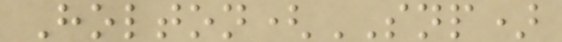Holton(SNP)
